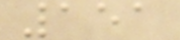151
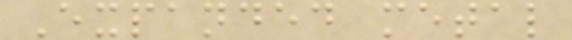Expanded metal
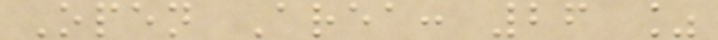Open Area: 26 %
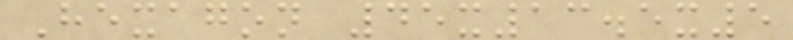Hexagon 45x13.5x5
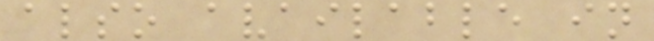also available in
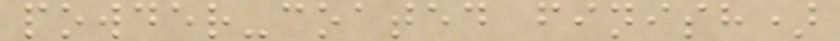powder-coated finish)
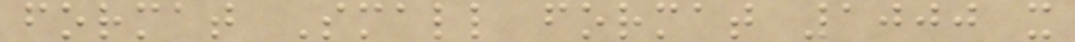format Small format 1000 x
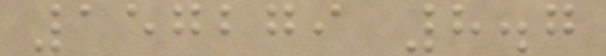157279 8.7
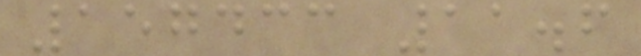157433 11.6
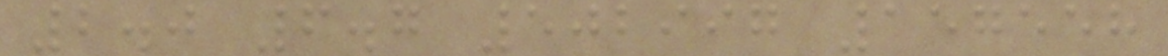2.0 6.7 502997 157558
